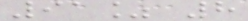91% 8
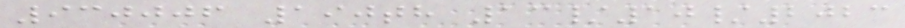930006 190th 13/10/2023
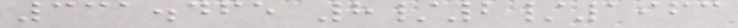331.465 8/2/1963
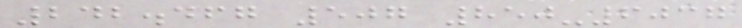242.467 507 850-6037
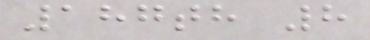187th 8
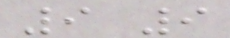9 9
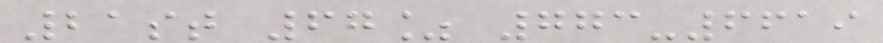21st 67% 773-6619
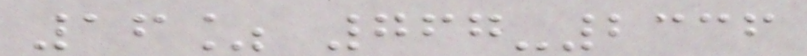16% 767-2336
